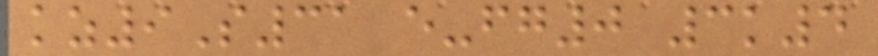kz9S31 e-fg0 3k4
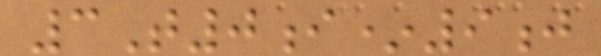3T0i*9j
